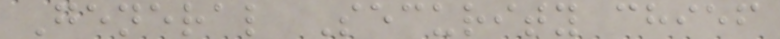General Security chief
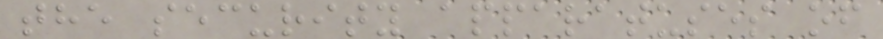the security apparatuses of
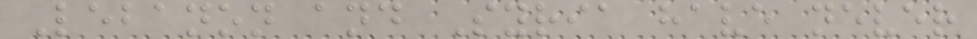Lebanon and Syria have never
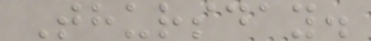Thursday.
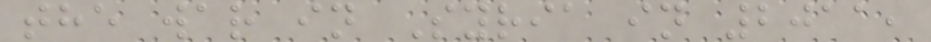the war in Syria in 2011,
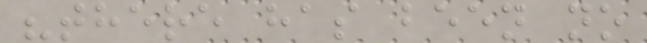"there has been no
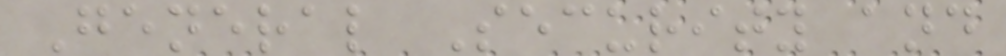General Security and
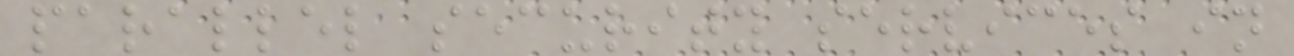parallel security services in
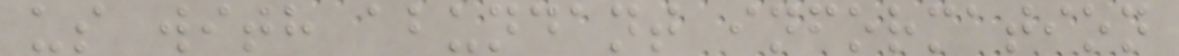us with abundant information
